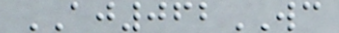AJ062WC
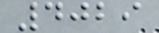4029
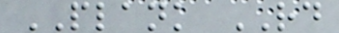PLANK RD
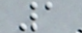1
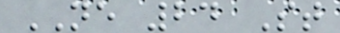NE 24 St
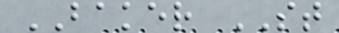BAKER ST
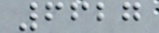6627
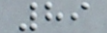89
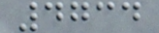4734
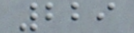229
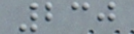230
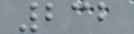232
